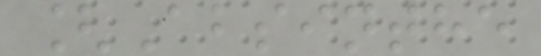[Absinthe
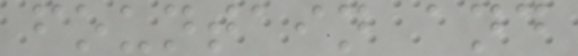fountain and
